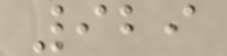929
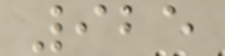925
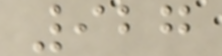927
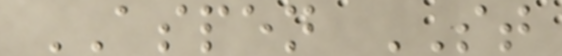ASPEN ST
